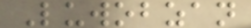Luwobzan
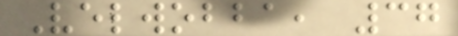Velwobba, 37
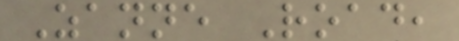Zanne Road,
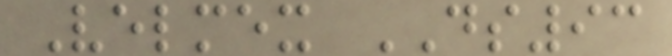Velmex DS93
